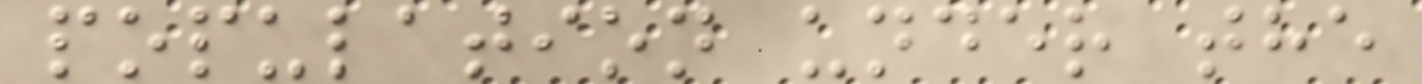population under the
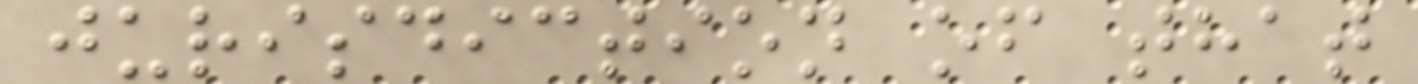jurisdiction of that
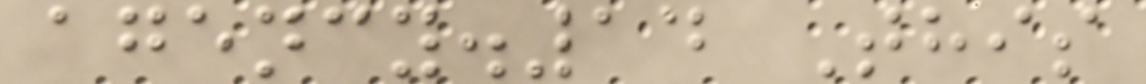agency.14 This
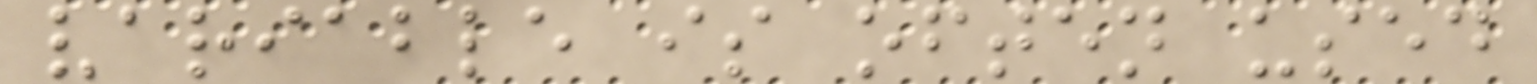variable is often used
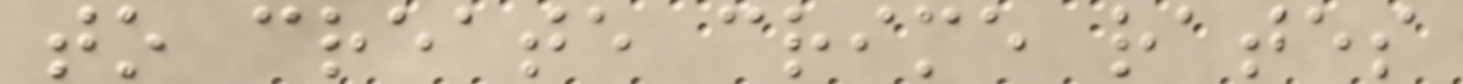to create crime rates
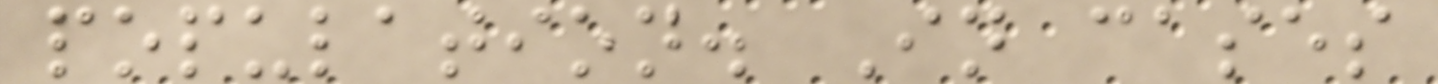population. In cases
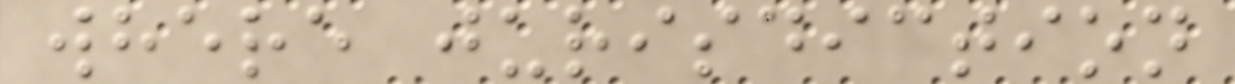where jurisdiction
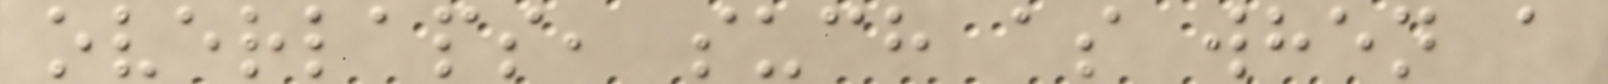overlaps, such as when a
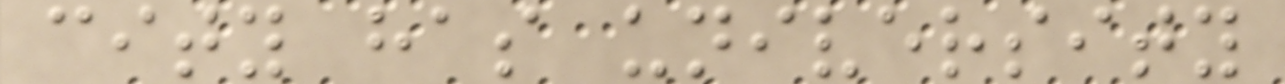city has university
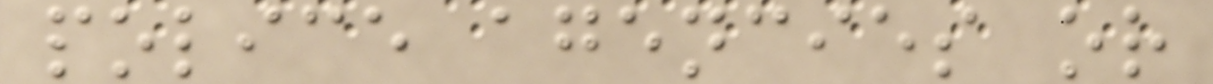police agencies or
